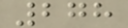278
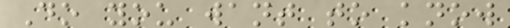Do you want to know
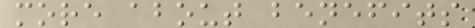more about benefits
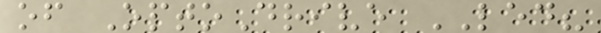of OptoDrive LED?
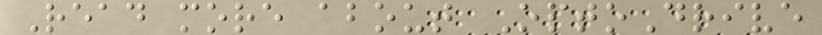Read more about OptoDrive
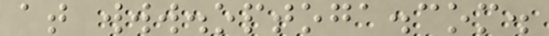at www.optoga.com.
